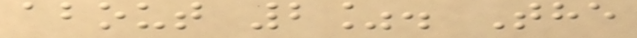about 2%. The
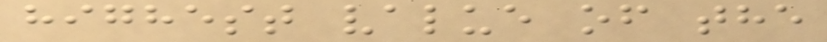highest value of the
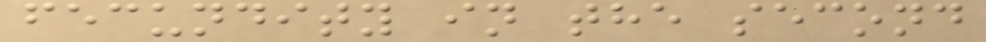fecundity in the second
